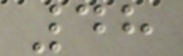48
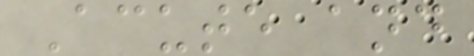Acute and
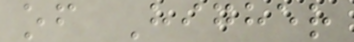of Higher
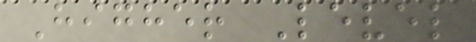Higher Level
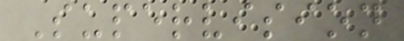Supervision
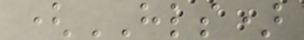(HLS)
